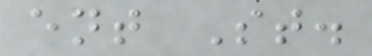ent St.
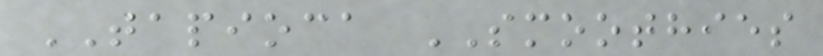TAPIOCA SMOOTHIES
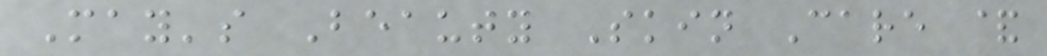May's Beauty Skin Care &
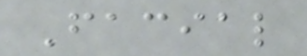Facial
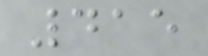415
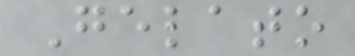Gelato
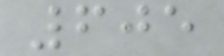605
